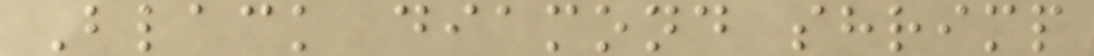Black diamond shrimp
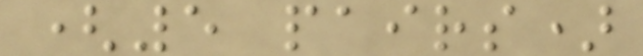(5 pairs)
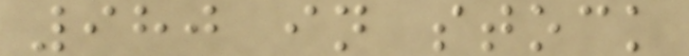980 in stock
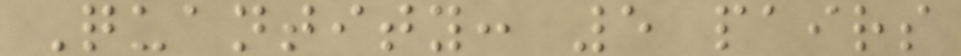Quantity: 5 pairs
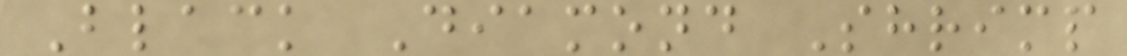Black Diamond Shrimp
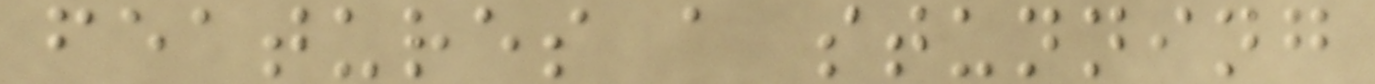features a stunning
